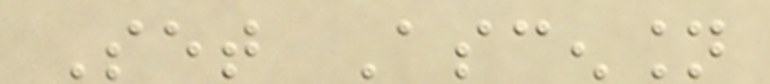Set Ascension
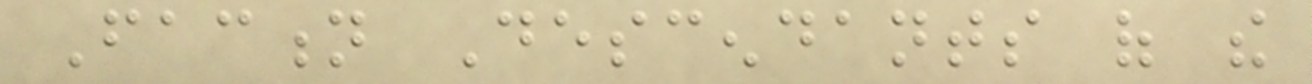Faction Descendants of the
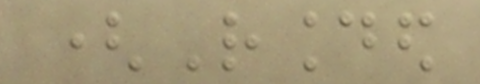(Rounded
